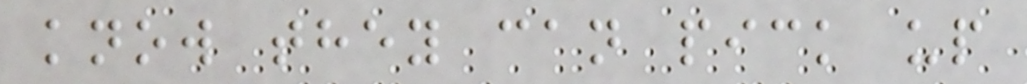know they can pick up
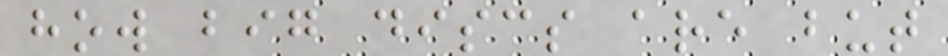how big discs are but
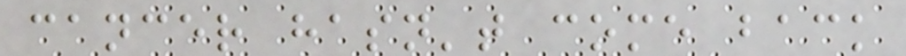cancer hasn't come back
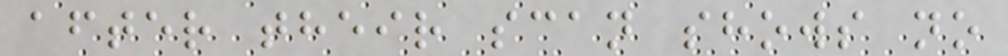after their scan shows no
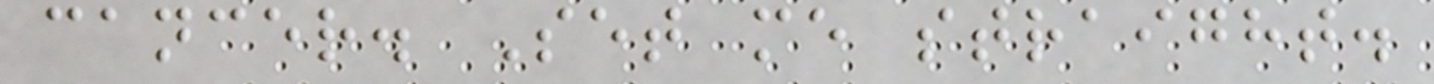cancer. Set me straight.
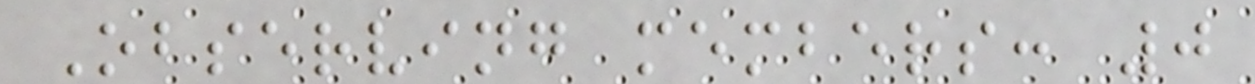Observing members: 0
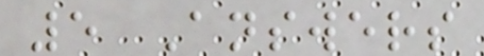5 Answers
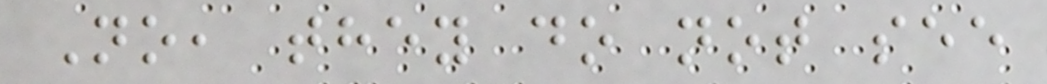No, they do not see
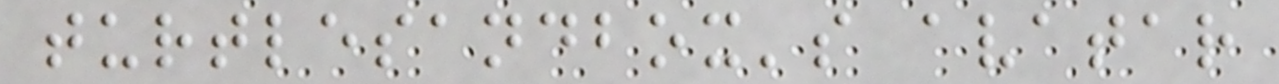turtlesandbox's avatar
